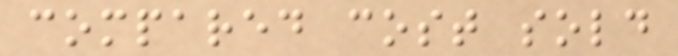compared cost sold
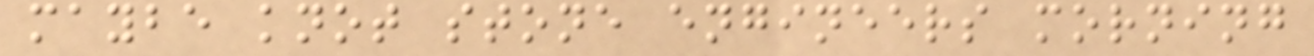maybe knot stone engineers morning
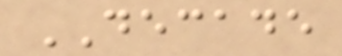DECADE
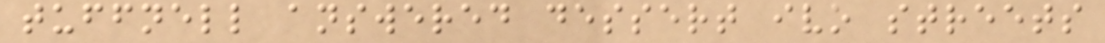tuffnell answered dessert ivo streets
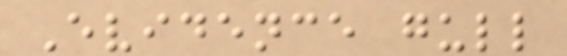Evidence gull
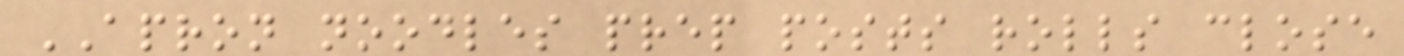APRON noodles prep posts rolls close
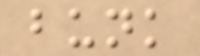bunk
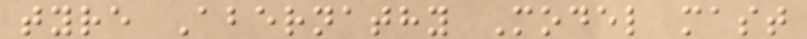tyre Abernathy Model mast
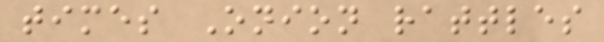times Onion rattles
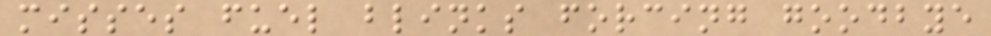misses fuel blinks forcing goodbye
